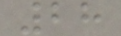28
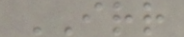IRR
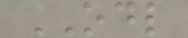ODL
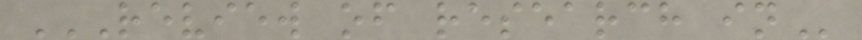REVIEW OF RESEARCH IN
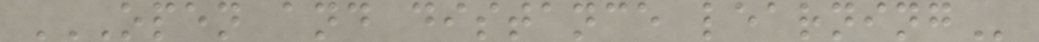OPEN AND DISTANCE LEARNING
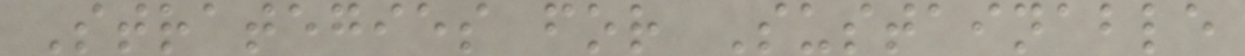Strategies for Sustainable
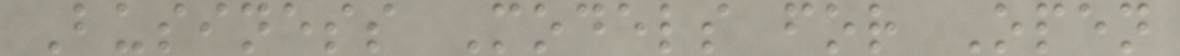Business Models for Open
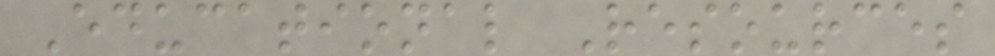Educational Resources
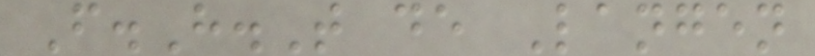F.H.T de Langen
